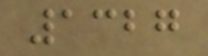1327
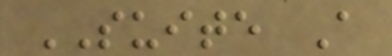SUITE A
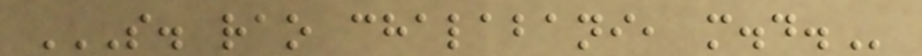S. RAO CHALABANI, M.D.
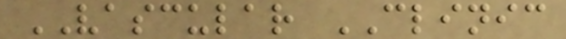VASCULAR CLINIC
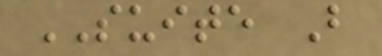SUITE B
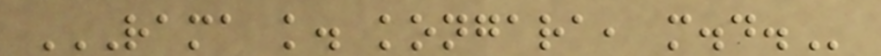RAMA K. KONGARA, M.D.
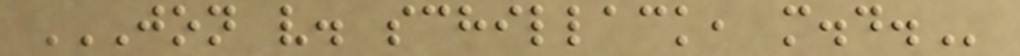JON V. SCHILLACK, M.D.
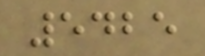5425
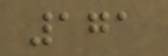171
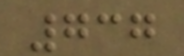737
